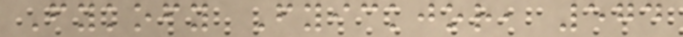Fykofy Fyickjor, 574
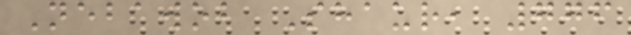Nebawob Shaur, 776
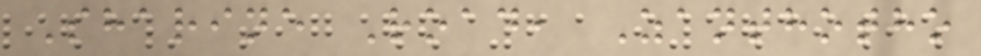Sharine Road, Zanthotho
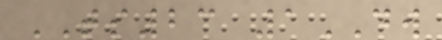TS23 1DW
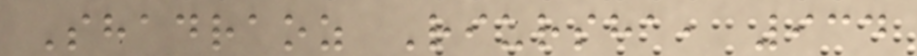Shadraoz Riursha, 934
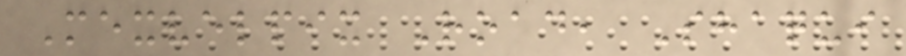Mexvelpix Road, Shaqui
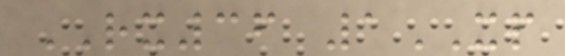RX36 1XP
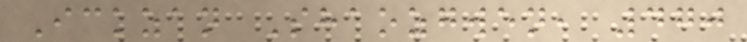Ickzan Shaozgwen, 470
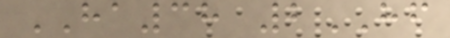HA38 2HF
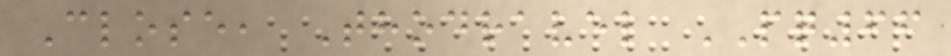Close, Thodravel PQ66
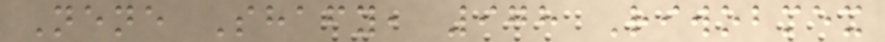Nene Shafy, 978 Riwobmex
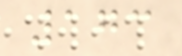173
